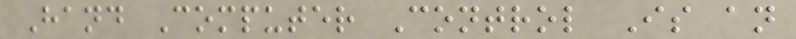Hand Computer Control Is an
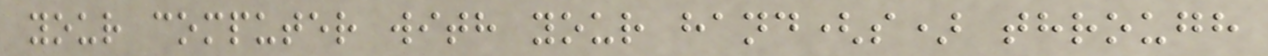your computer with your hand(s) through
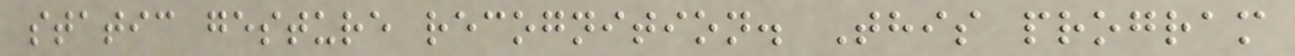static gesture recognition. This program
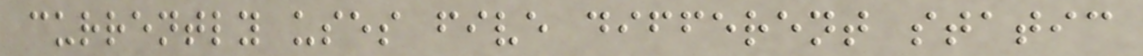currently uses five different static
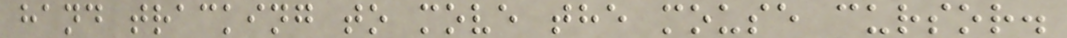hand tracking to move the mouse cursor.
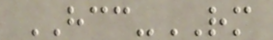HCC-RM
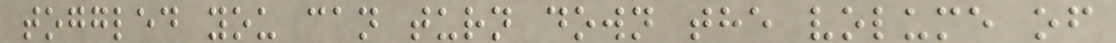toggled you can turn down the volume of
